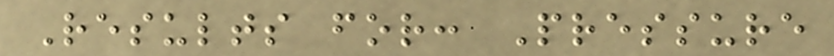Results for: Pressure
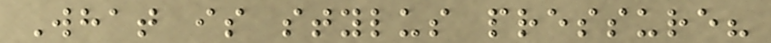What is stylus pressure?
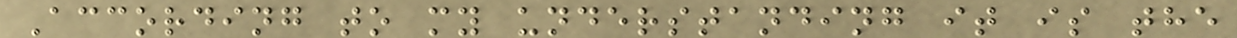According to my understanding it is the
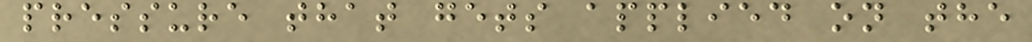pressure that gets applied on the
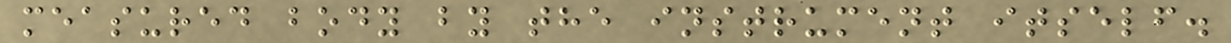measured body by the instrument itself.
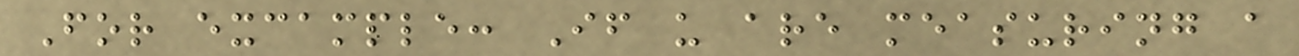For excample: If u are measuring a
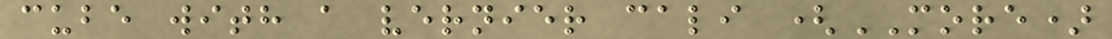cube with a vernier cali (MORE)
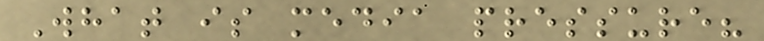What is media pressure?
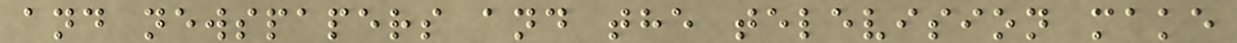and newspapers and the television make
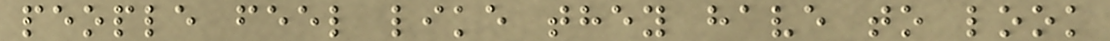people feel like they have to look
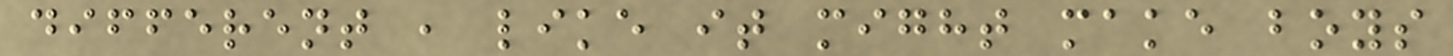different , like it might make boys
